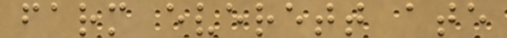farm everett ate
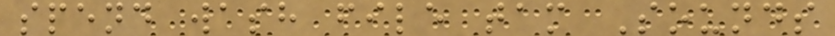spend wash file tam Sounds
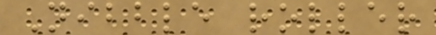Nibble roller
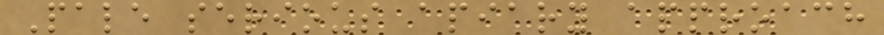Pale serious apiary approach
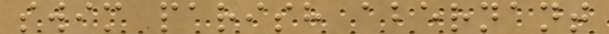swim parish abernant
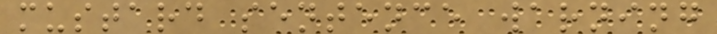mustard sentence warning
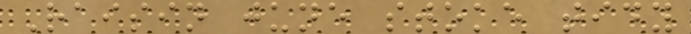Raisin june stoke tidy
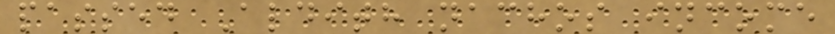passed Aldith nachos income
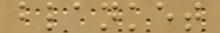blanket
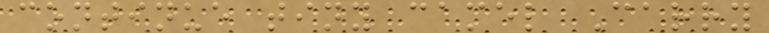continue tiny camel Carry
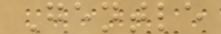Gentle
